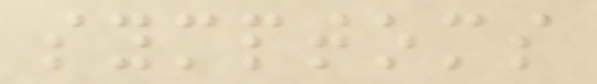symptoms
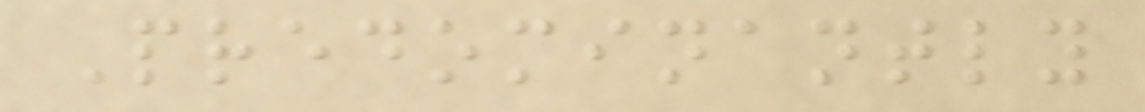Predominantly
